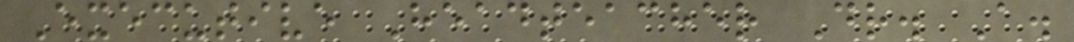Executive Headteacher Dr. A.
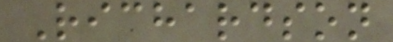Richardson
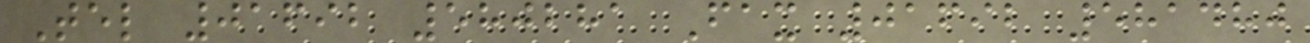Tel 01692 580281 Fax 01692 581480
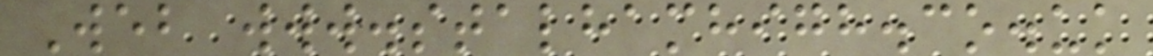Web www.stalhamhigh.co.uk
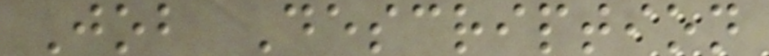Job Description
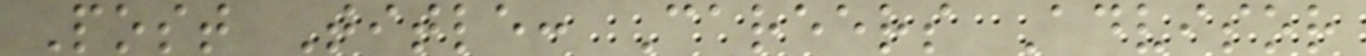Post Title: Careers Advisor
